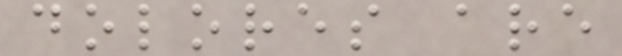dolores are
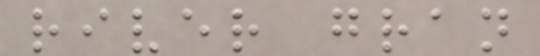river gran
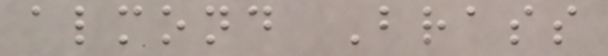almond Brass
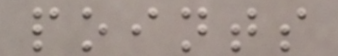points
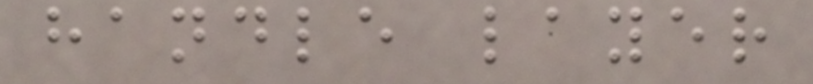handle layer
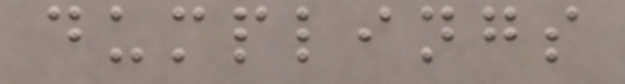dumplings
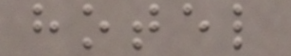hotel
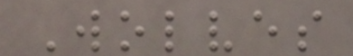Wolves
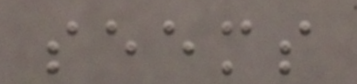seems
